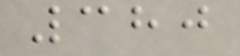380
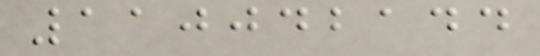110042144
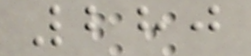280
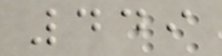449
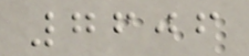7606
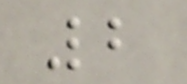2
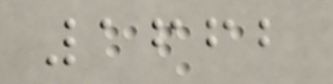1662
